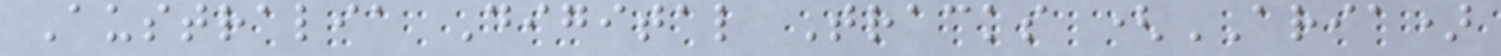Australia Digital Tracks (ARIA)
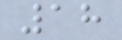18
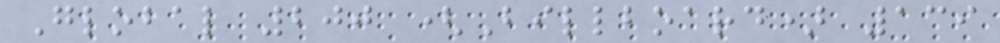Global 200 (Billboard) 139
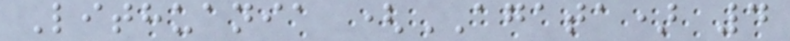Lithuania (AGATA) 4
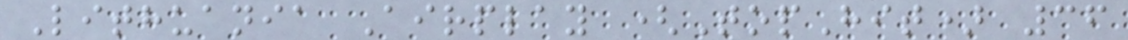Lithuania Airplay (TopHit) 36
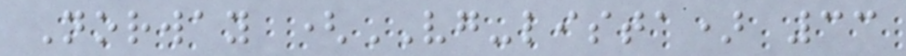Norway (VG-lista) 33
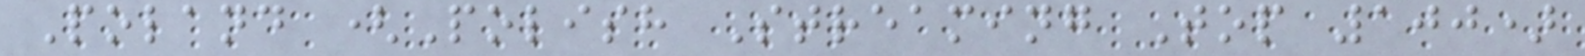Poland (Polish Streaming Top 100)
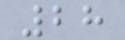28
